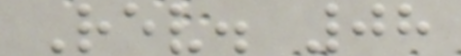Rev. 08
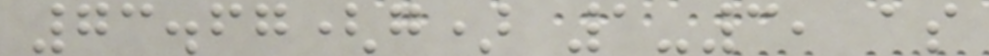73.67(g) 1-3, as
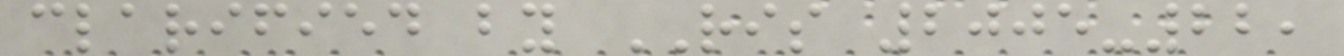clarified by RIS 2005-22,
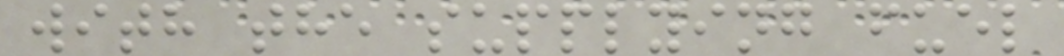with the supplying fuel
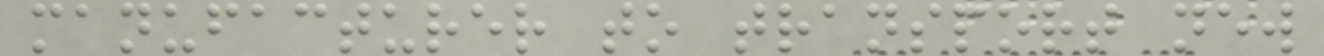manufacturer to transport new
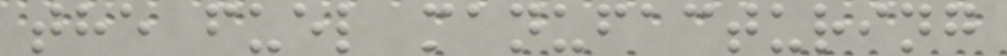the fuel manufacturing
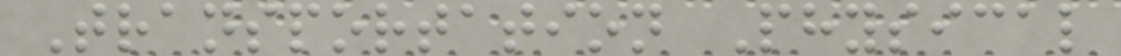Transportation Physical
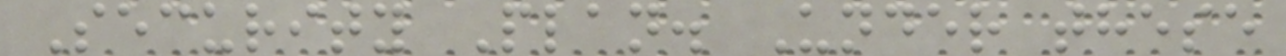Security Plan. Under these
